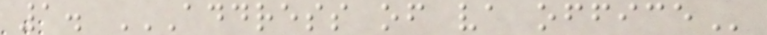1. ADDRESS OF VA OFFICE
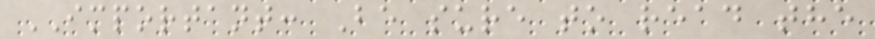IMPORTANT: Be sure to read the
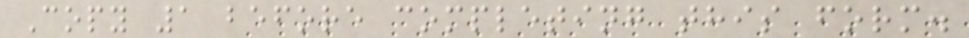Copy 1 before completing this form.
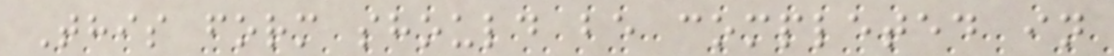This form should be completed in
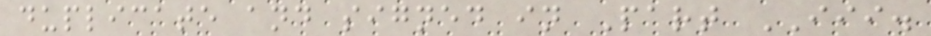duplicate and signed in Part III.
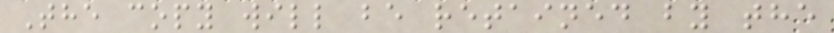The copy will be retained by the
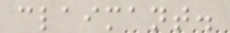claimant.
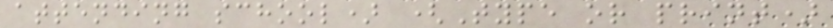attending school) (Type or print)
